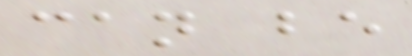can be
